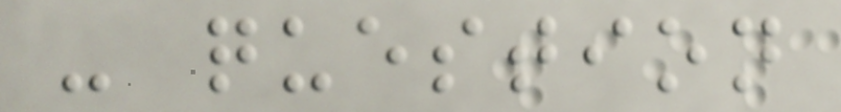- question
